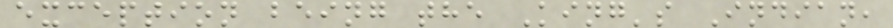exception being the King's Indian,
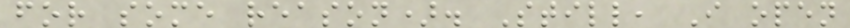for some reason). Still, I open
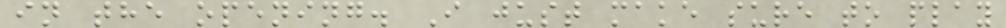in the opening. I just make sure to play
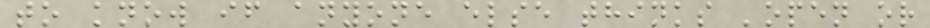to know if anyone else thinks 'open or
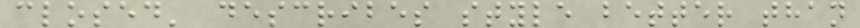closed' describes style better than
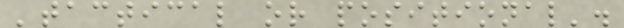'tactical or positional'.
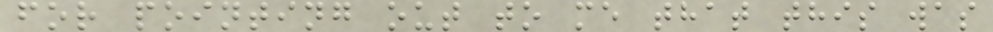for pointing out to me that this was
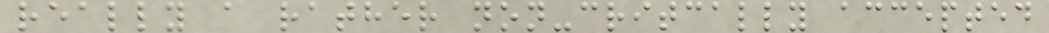really a rather non-critcally accepted
